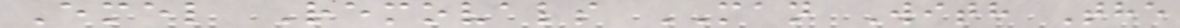Emel Removals MAN With The
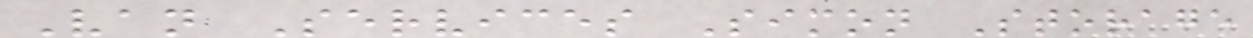Van Services Simon Storage
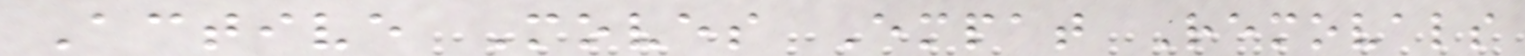Active Moves Empat Removals
